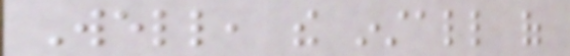Well, the install of
